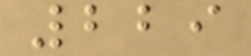229
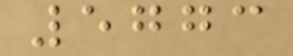5773
